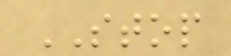STOP
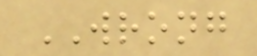WRONG
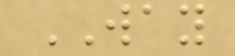WAY
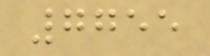7755
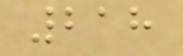218
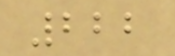222
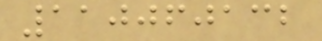110060132
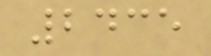2435
